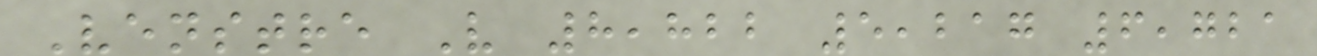Venstre V 8,822 5,217 6,721
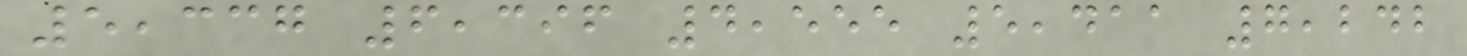5,337 6,396 4,555 5,411 7,242
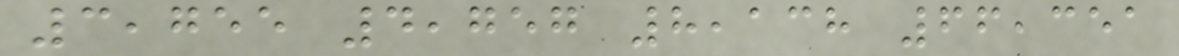3,755 4,757 8,138 66,351
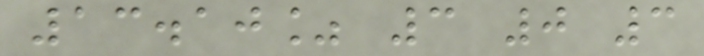13.10% 3 0 3
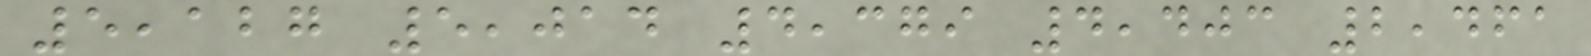5,127 5,014 4,379 4,403 2,461
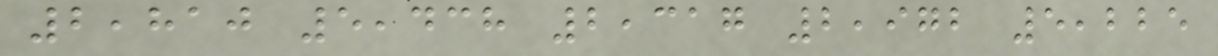2,810 5,438 2,317 2,972 5,225
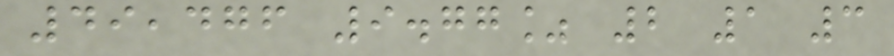49,476 9.77% 2 1 3
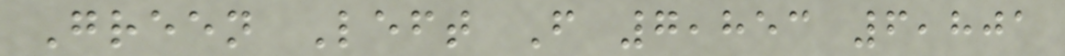Green Left F 7,853 6,801
